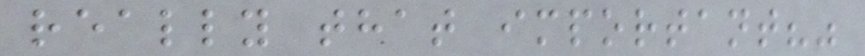really that important?"
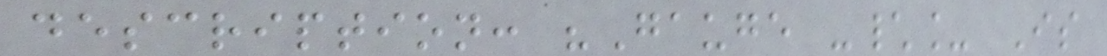description: "Gauge -\_ Is
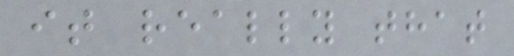it really that
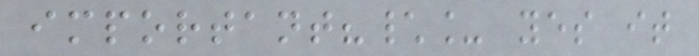important?\_ yes it
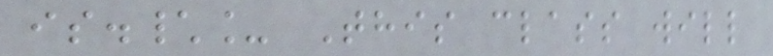is.\_ This class will
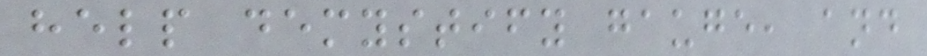help demystify gauge, and
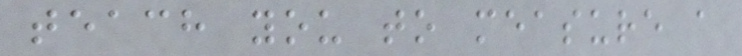teach you to measure a
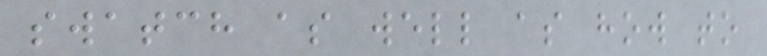swatch as well as how to
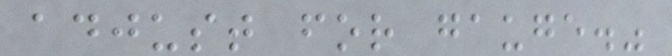adjust for gauge."
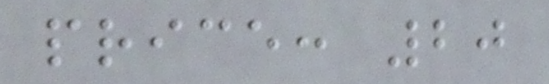price: 20
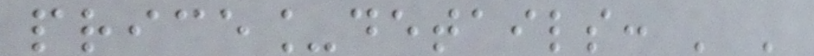price_details: ' '
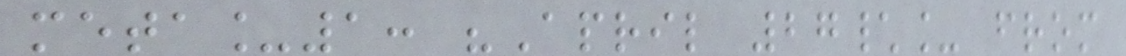meta_1: "April 27\_ from
